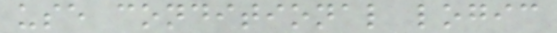use conditional logic
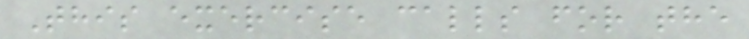This exercise calls for the
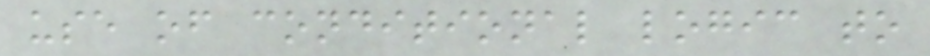use of conditional logic to
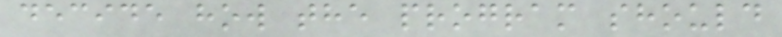decide how the program should
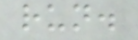run.
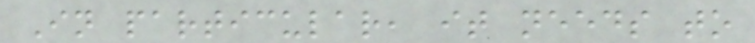In particular, it needs to
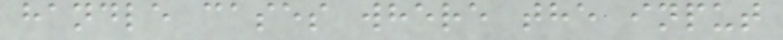handle cases where the input
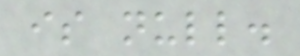is null.
